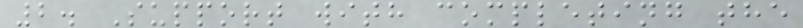2. Support with completing the
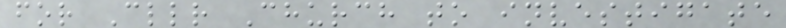for Cllr Church to investigate
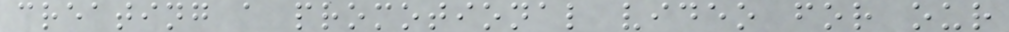creating a promotional video for our
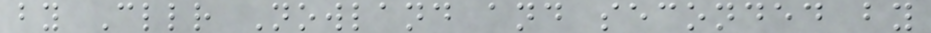by Cllr Nowland and seconded by
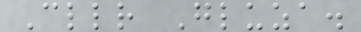Cllr Gluza.
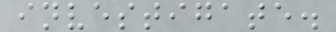investigate.
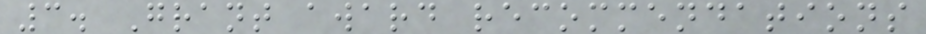3. Grant award recommendations
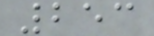253
